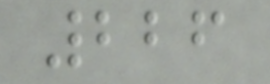226
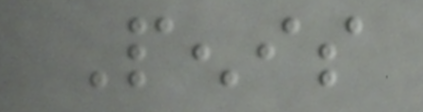Penis
